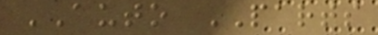AUTO PARTS
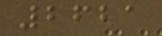2621
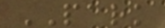PARK
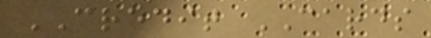CREDIT CARDS
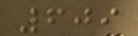609
